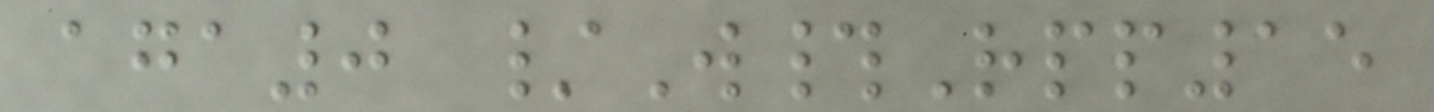aga0 /W#Rpp15
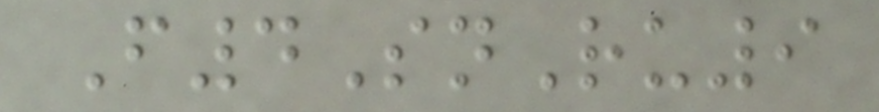F4SnRu9
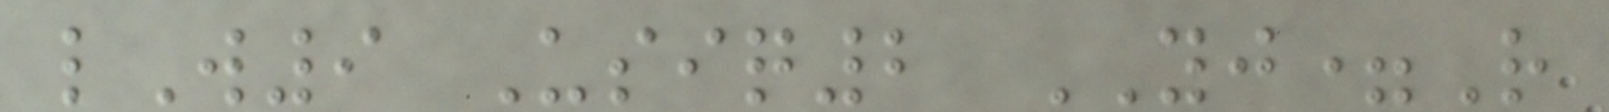lW9 Usiq2 YJ=R
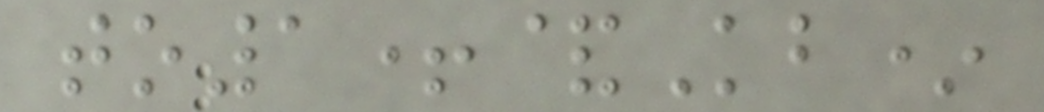to1+&Kb*
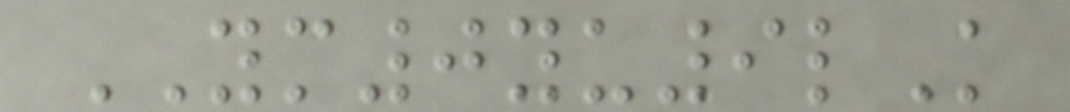YM0yu9lK
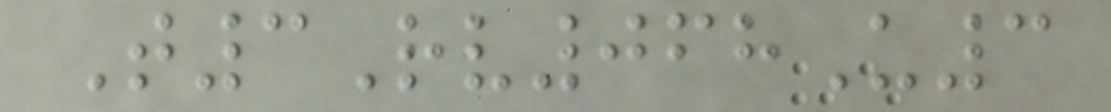T3Rv068U3
